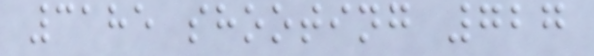3185 shooting 727
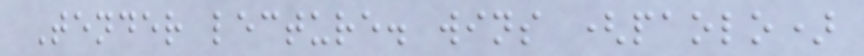Tender lecture. wins (paolo)
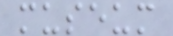museum
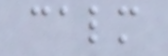calm
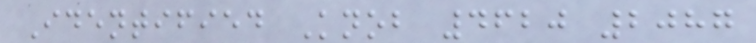Identified Knob 4620 2087
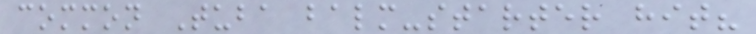common Tuba balm-starter hit?
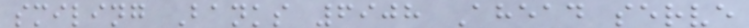smiling Banks 6908 Ahead serve
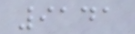9141
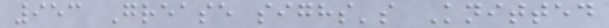953 Grease sighs's Knitted
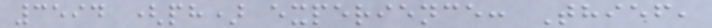3594 (ph) experience: Thief,
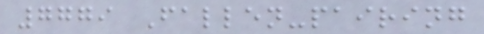7779 Fallen-pairing
